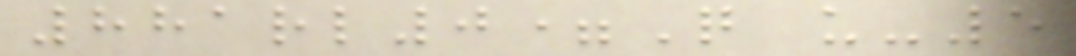881rl0=Q u-5
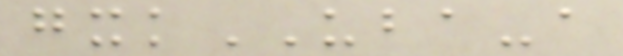gxkUBA-a
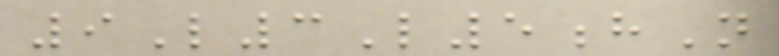9L3L5hN
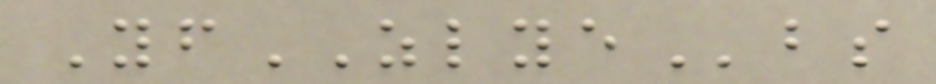YfZLYEbs
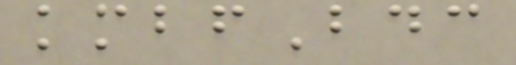kmbfBdc
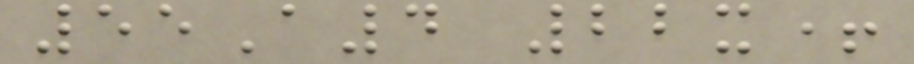55A4 22x+
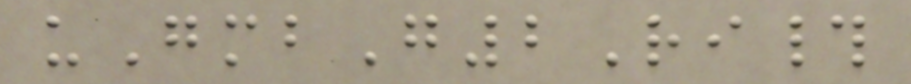uGmbG2Ri#
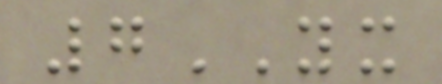7YX
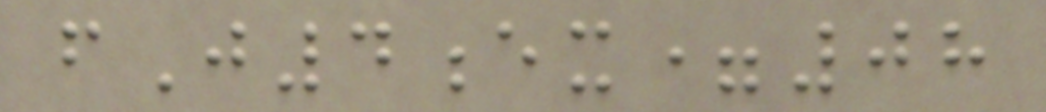fJ4ex=08
